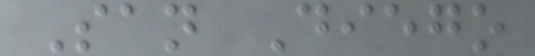San Diego
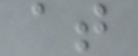at
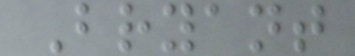Bryant
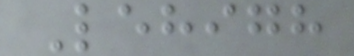Lehigh
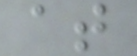at
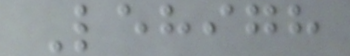Lehigh
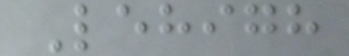Lehigh
